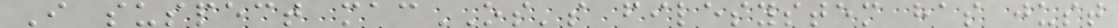I suspect macOS's filesystem has just
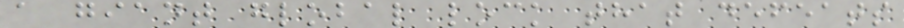a giant global lock that defeats
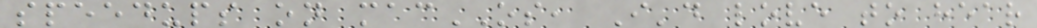speedups on macOS, I'd love to hear
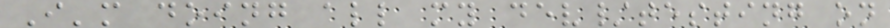I'm doing all my dev/testing on
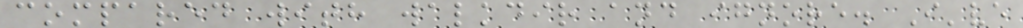compared with walkdir and ignore. I've
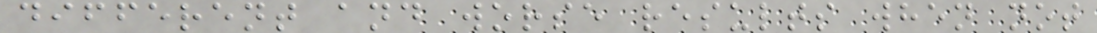different and worse results when not
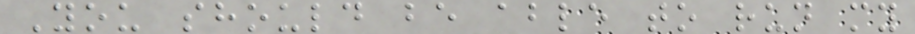You should be able to run my
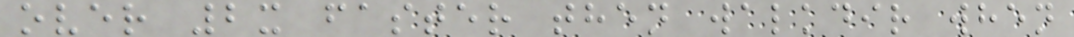over 2x faster then walkdir when
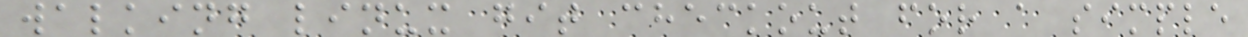walking linux git checkout for a simple
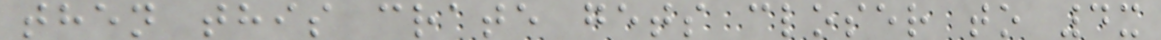then this crate gets closer to 4x
